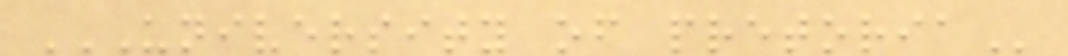UNIVERSITY OF PRETORIA
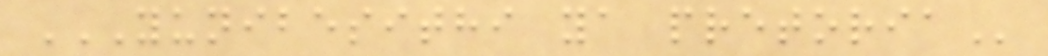YUNIBESITHI YA PRETORIA
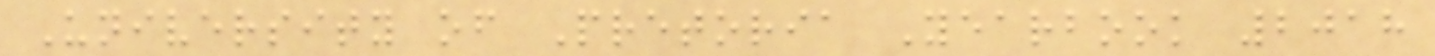University of Pretoria Yearbook 2018
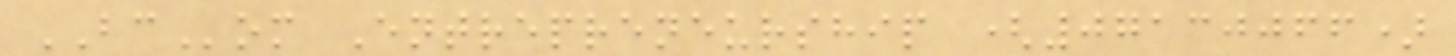BCom Entrepreneurship (07130066)
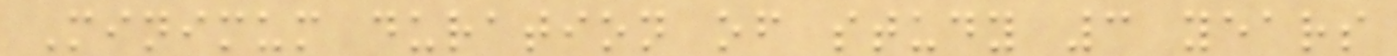Minimum duration of study 3 years
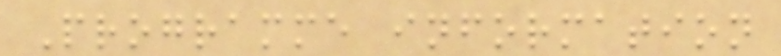Programme information
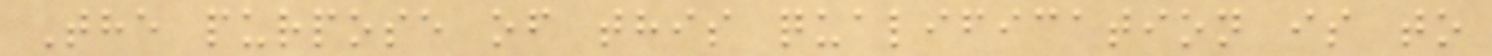The purpose of this qualification is to
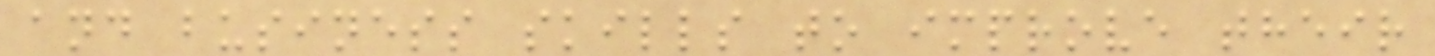and business skills to improve their
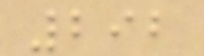292
